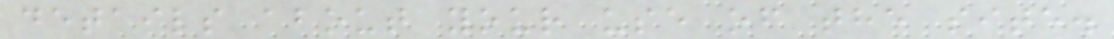details about your use of the site.
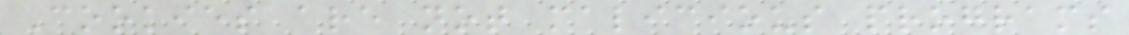Cookies are not malicious programs
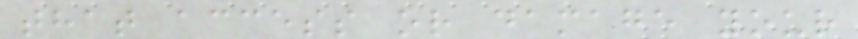that access or damage your
